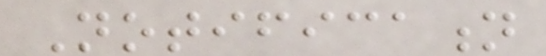Notification
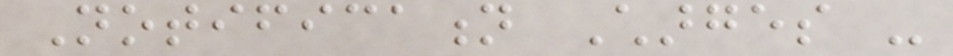Notification Charges -
